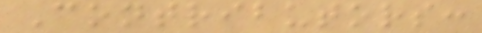Contributors:
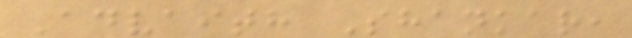Advaith Shankar,
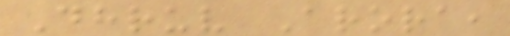Dhruv Arora,
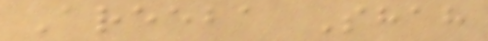Areeba Shah
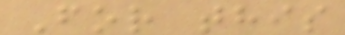For this
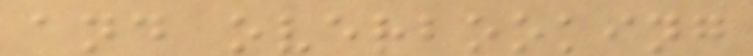and overbooking
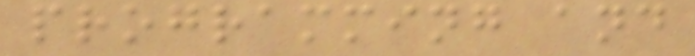programming and
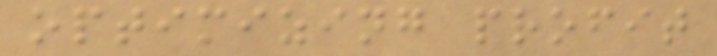optimizing profit
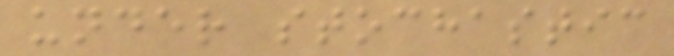under stochastic
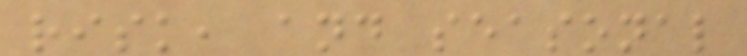risk, and seasonal
